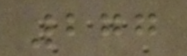277
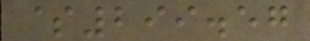$299.57
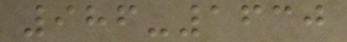986-1630
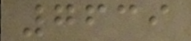7639
